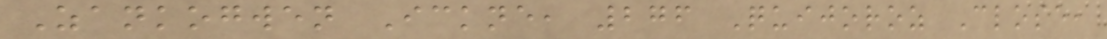Zankogwen Ickne, 276 Quijoroz Close,
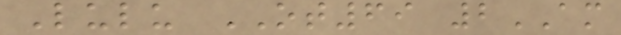Lulu OT69 2AM
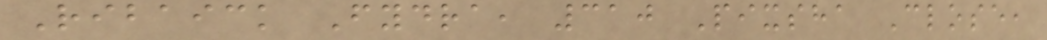Ribaick Fydra, 310 Pixsha Close,
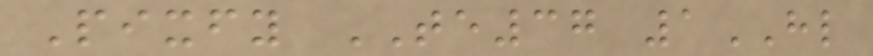Pixfy TE37 1HL
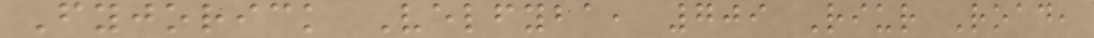Fyjorick Velfyba, 709 Riur Road,
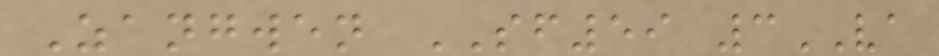Zangwen SF59 3VA
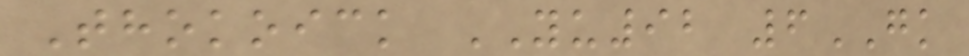Thokoick YU92 6GK
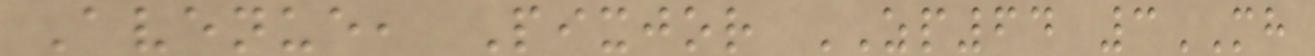Avenue, Pixjor ZP64 3MH
